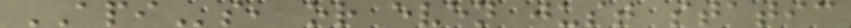APIs, or even just static
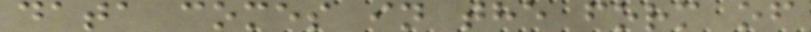data comes in the form of
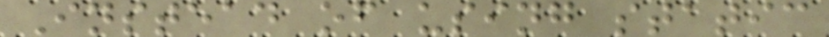Instead of using static
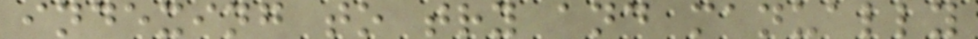indexing to try and manually
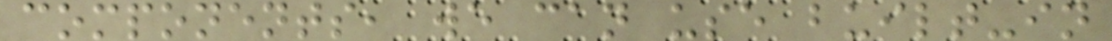components, we can use built-in
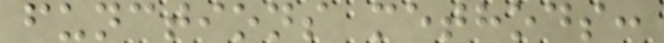functions methods:
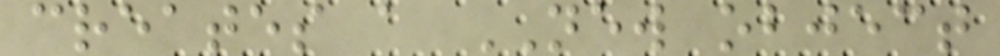creates a NEW object
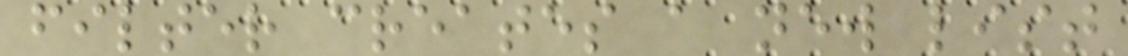filter creates a new list
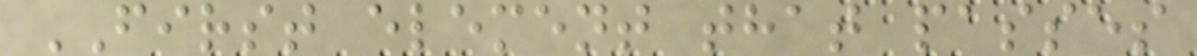FIRST element that passes
